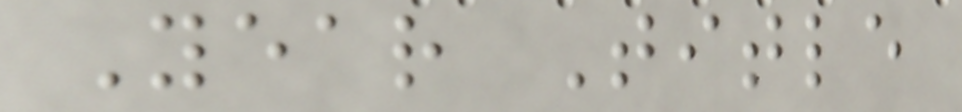Year Title
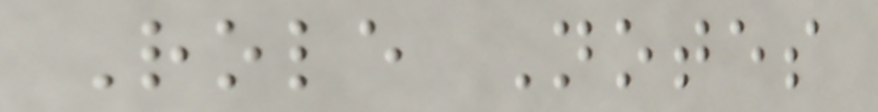Role Notes
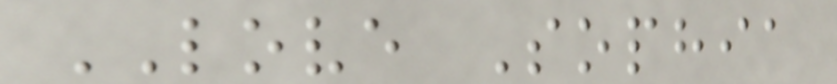LOVE Sophia
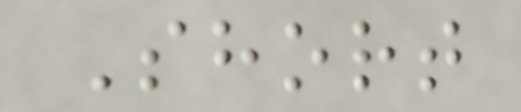Short
